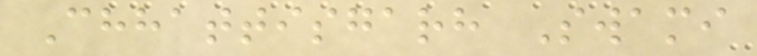Chhattisgarh Swami
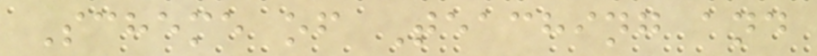Scheme of Teaching and
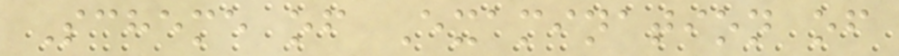Scheme of Examination of
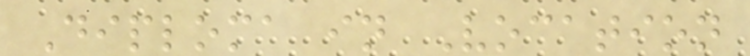Diploma in Vocation
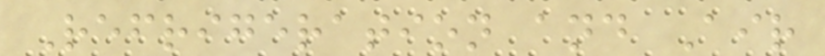Refrigeration and Air
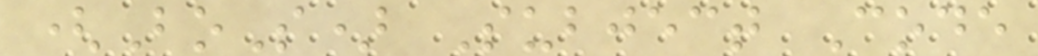(BoS) Subject Code
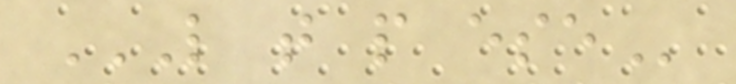L T P ESE
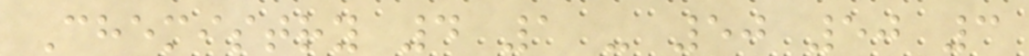Chemistry 4 1 - 50 50 3
